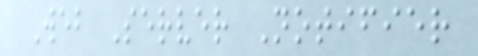Web Server Notifier
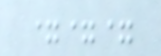===
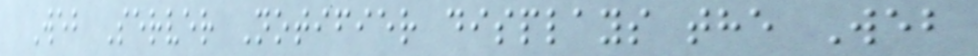Web Server Notifier displays the Web
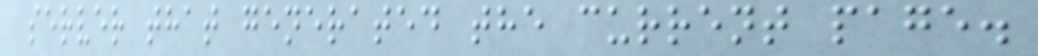server that generated the current page.
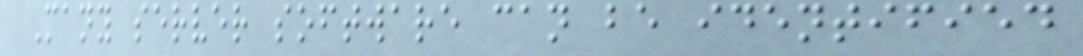Many server software can be identified
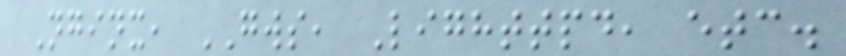Nginx, GWS, Lighttpd, etc.
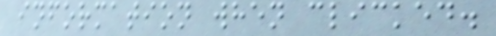information when clicked.
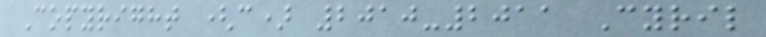Copyright (c) 2010-2011 Cyril
